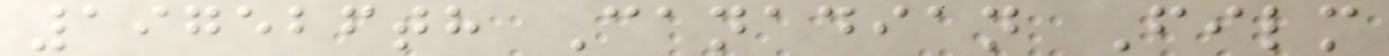197526th Canadian Film
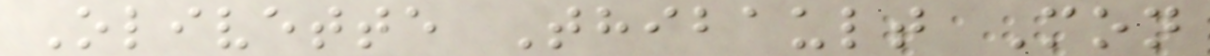Olivette Thibault Mon
